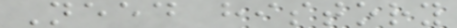Need history
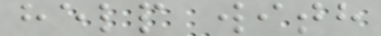help with
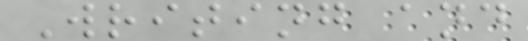Writing and
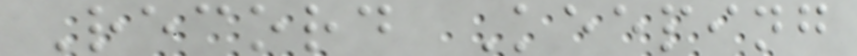Record Keeping
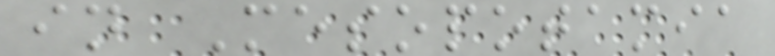in Mesopotamia
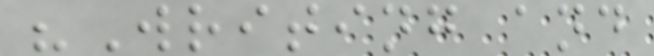"Writing and
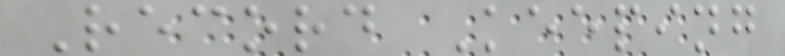Record Keeping
